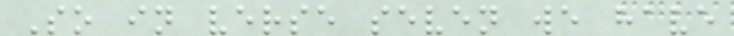So in verse seven we have
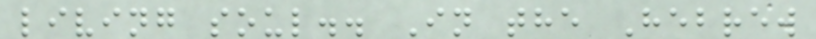living soul.. In the Hebrew
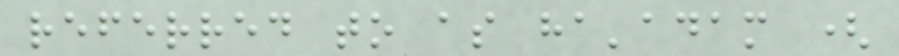referred to as ha'adam (
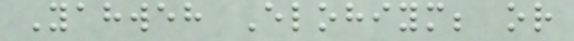Yahweh Elohiym; or
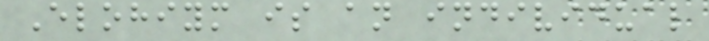Elohiym is an individual
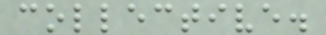collective.
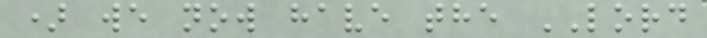) we now have the LORD
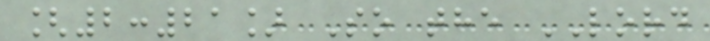[2:21] So the LORD
